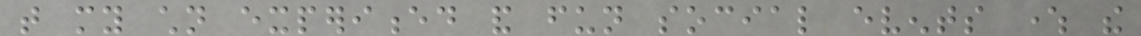that my children experienced and fun social events where the
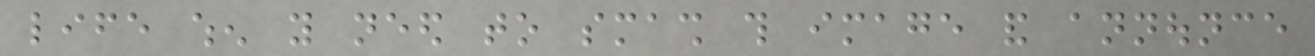life when you need to smash this image and announce
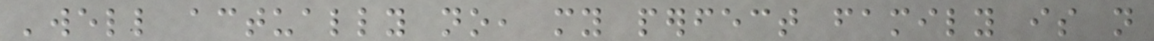'well actually no, my perfect family is not
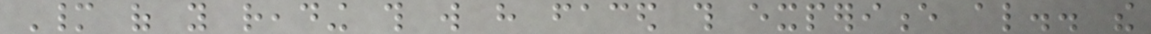Many of you reading this will have faced this experience also.. the
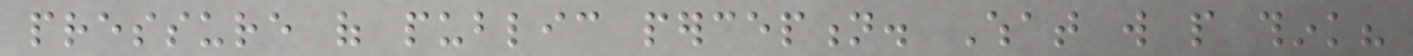pressure of public perception. What will people think?
